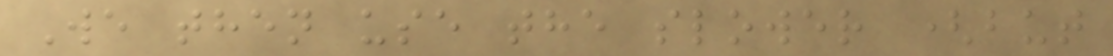We then use the slower (but
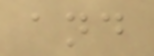and
